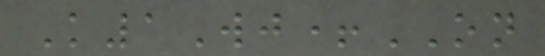K1Wj+ON
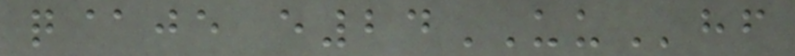q@je e24UUhf
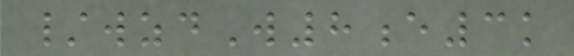/wzdW8e3k
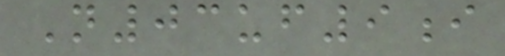N03uf9i
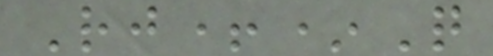Rj+*Q
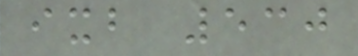ixb 530
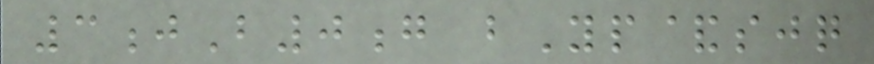3jB0g bYp&sjq
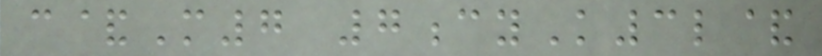c&M7 7cyK3l&
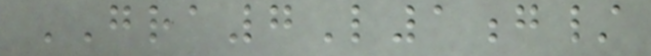GRA7L1g/
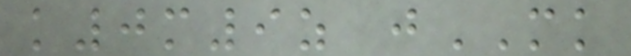k0m9z jMK
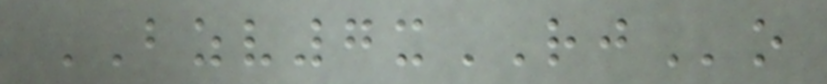BZV7xRJo
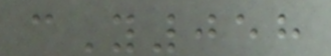cY058
